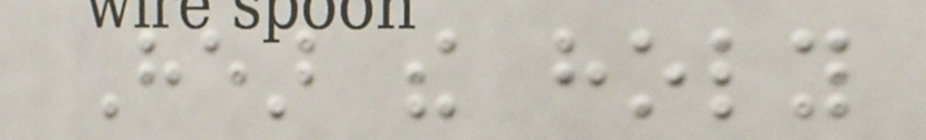Hear the holy
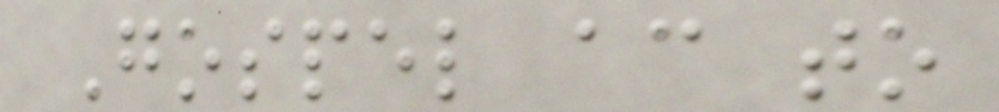Gospel according to
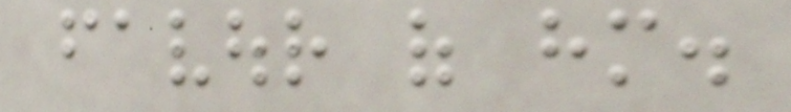favour of him.
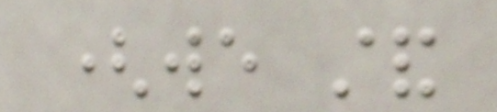(we stand
